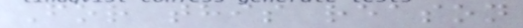For this reason
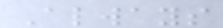Always
